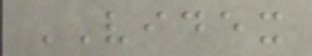VIDEX
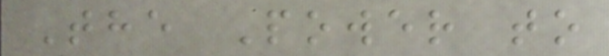The Power to
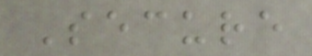Secure
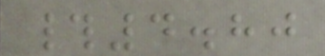#4.80
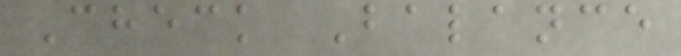Check Balance
